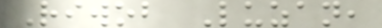Riwob Luzan,
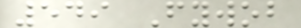549 Fywob
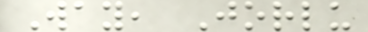Way, Jorlu
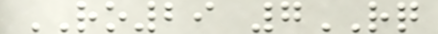RO29 7RQ
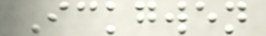Ickgwen
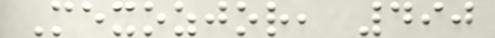Mexozjor, 490
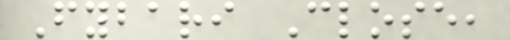Fybari Close,
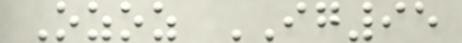Ozoz IG95
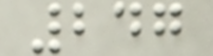247
